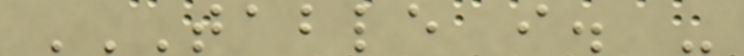TABLE I. -
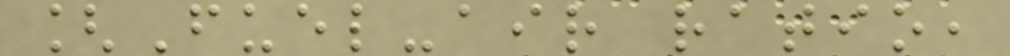[Fuel-air ratio,
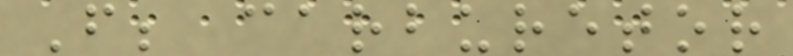F; carburetor
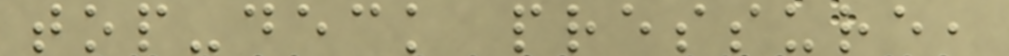top-deck pressure,
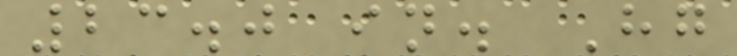23.0 in. Hg
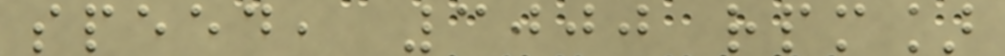speed, 3000 rpm]
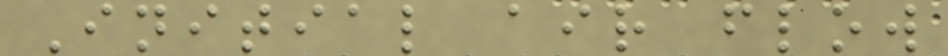Initial air flow
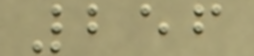256
